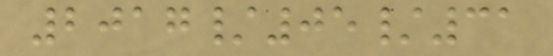2017/05/31
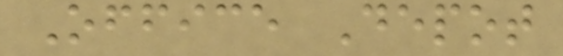Office Depot
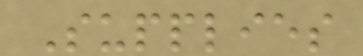Supplies
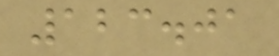123.01
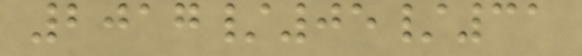2017/05/31
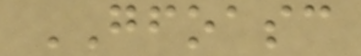GFOASC
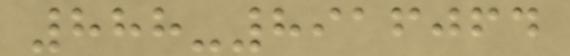888-8916064
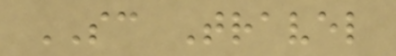SC Travel
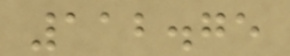112.75
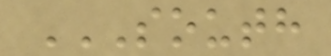SOUTH
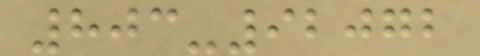803-92072
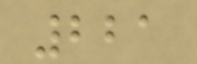221
